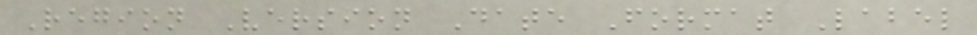Region Version Date Format Label
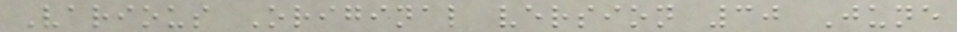Various Original version 30 June
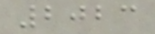2023
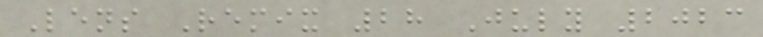Lens Remix 28 July 2023
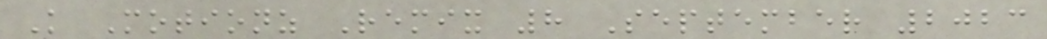K Motionz Remix 8 September 2023
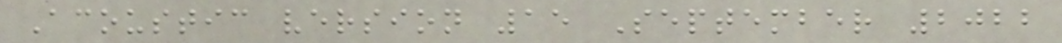Acoustic version 15 September 2022
